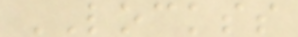LOCKSS
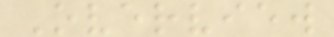Overview
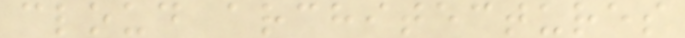cloud architectures
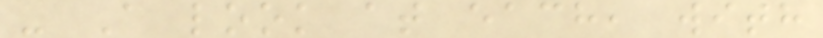- A look at each, with
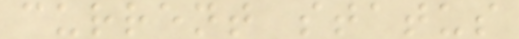current status
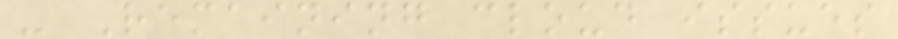- Remaining cloud issues
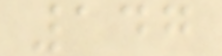147
